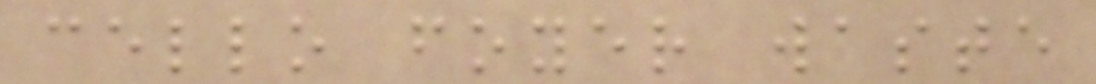cello foyer waste
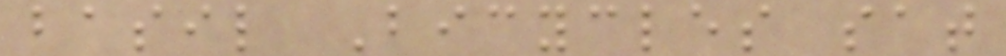basil Bicycles sat
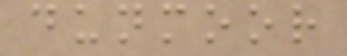dunmoor
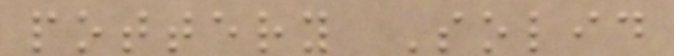pottery Solid
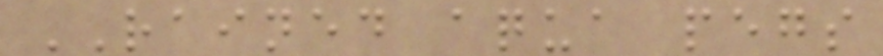RAINED aqua pegs
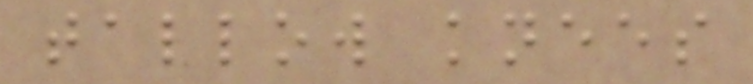tallow knees
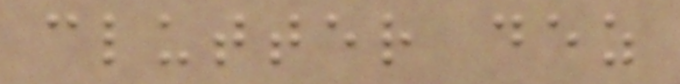clutter dez
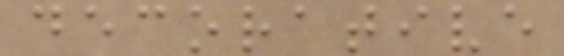decorative
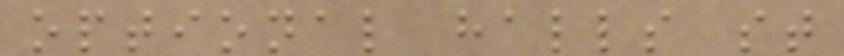optional halls st
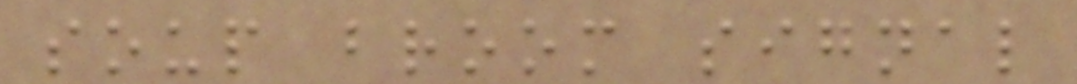soup broom signal
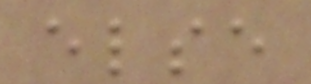else
